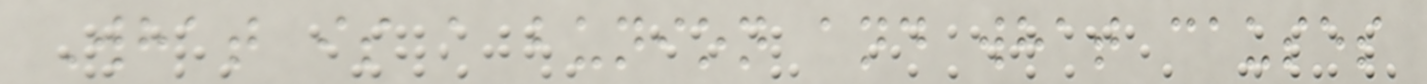What is a bunion and what causes
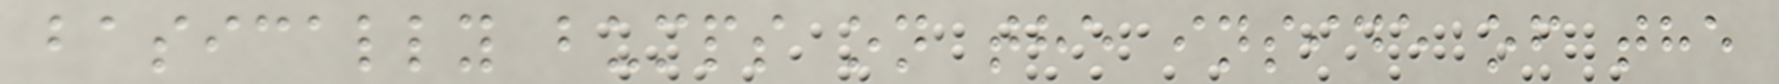basically bumps on the inside of the
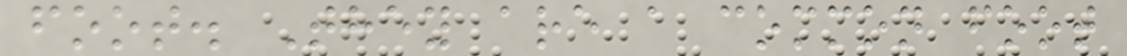foot. They are a common foot
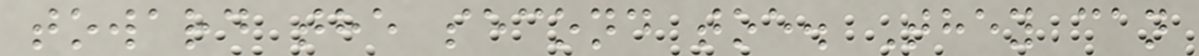toward the second toe. They can
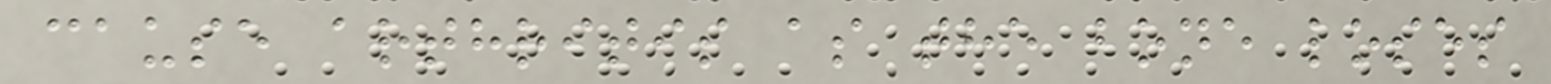cause arthritis as the bone loses
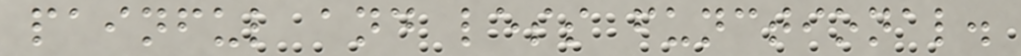painful and less functional.
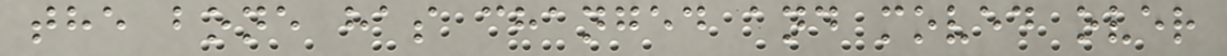the bone has changed and moved over
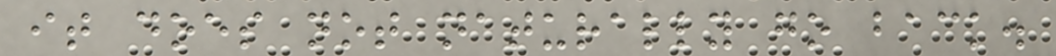it does not naturally go back.
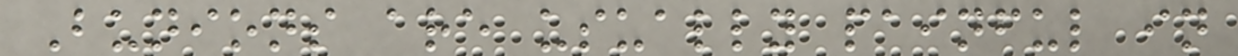Bunions are usually painful in
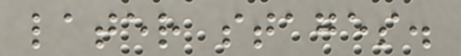later stages.
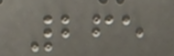265
